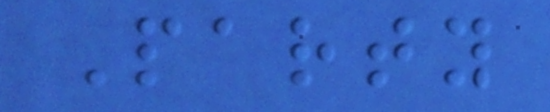Party
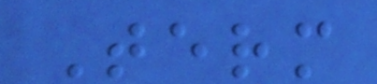Term
